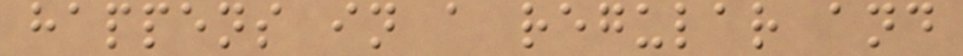happens in a regular and
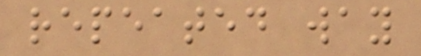repeated way
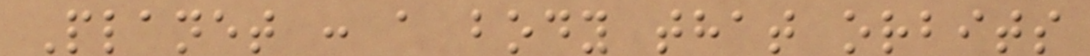Planet : a body that orbits
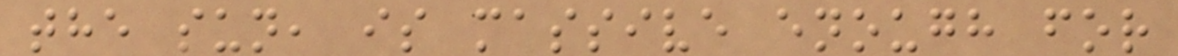the sun, is massive enough for
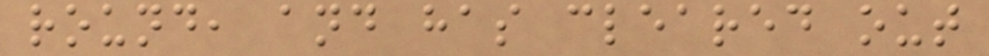round, and has cleared out
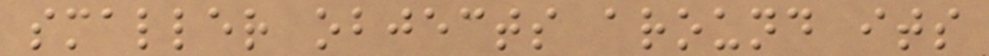smaller objects around its
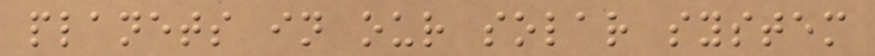planets in our solar system
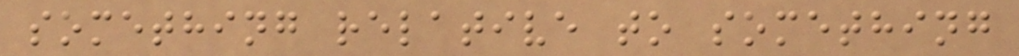something relative to something
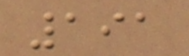191
